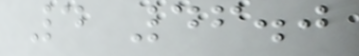4 46.0
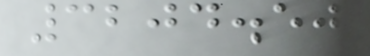3204.50
